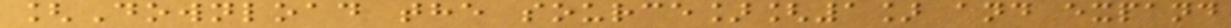[Download the source][1] and expand
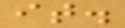it.
